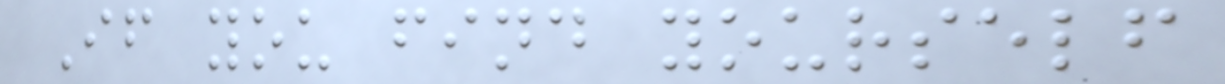If you find yourself
